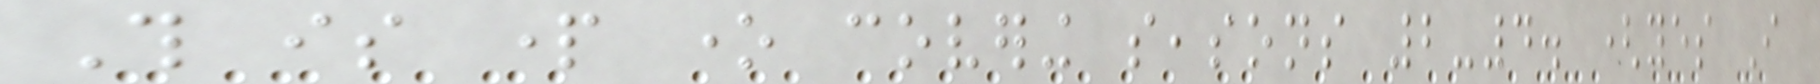This is part one covering seasons 2-4. (yes I
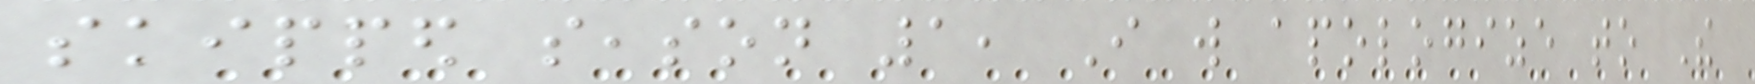skipped season 1, I will apologize to The
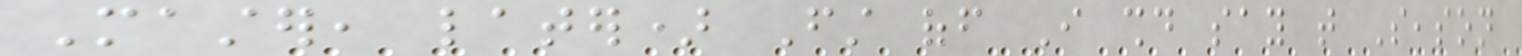Master, later) First off I should say that Season
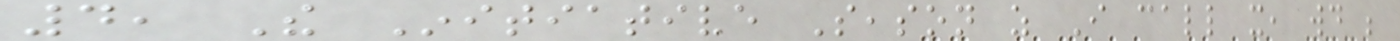4, The Initiative Season as I call it, would be
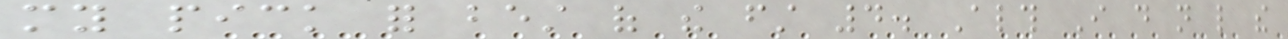my pick for best of the first 4. Although I do not like the
